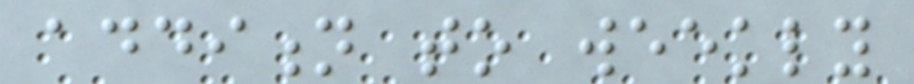addition to weekly
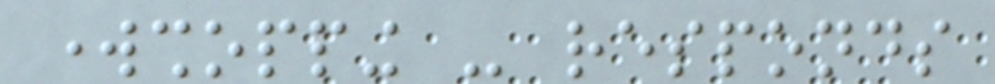workshopping - responds
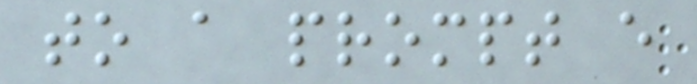to a prompt every
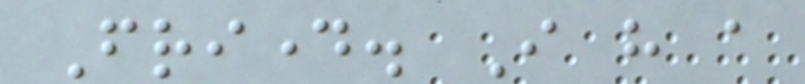Friday. I have a
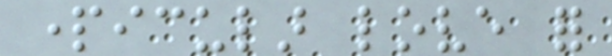particular love for
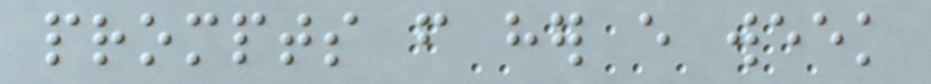prompts from her every week
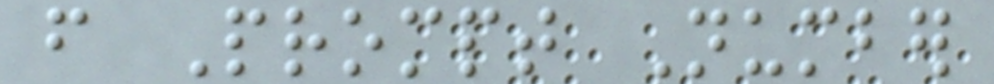from Prompt Number
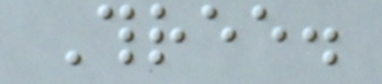Three.
